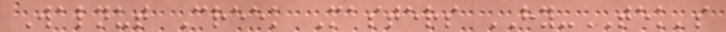Walnut Creek Masters HY-TEK's
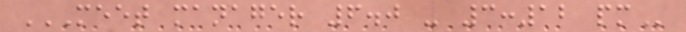MEET MANAGER 6.0 - 3:12 PM
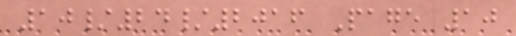10/24/2016 Page 10
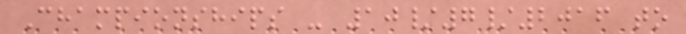Championships - 10/7/2016 to
